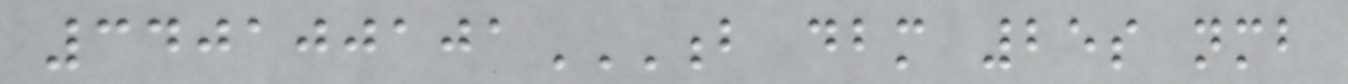340100101B DBM 25S NMB
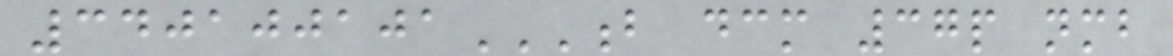340100101B DCM 37P NMB
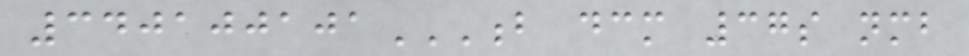340100101B DCM 37S NMB
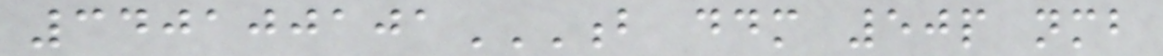340100101B DDM 50P NMB
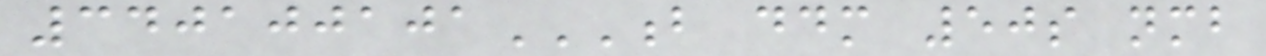340100101B DDM 50S NMB
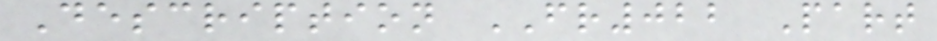Description FR022 Part
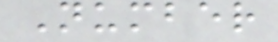Number
